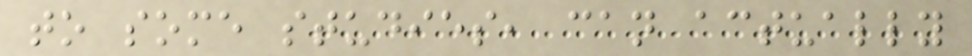to some studies, can actually
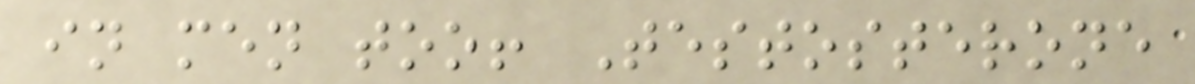in men too! Testosterone
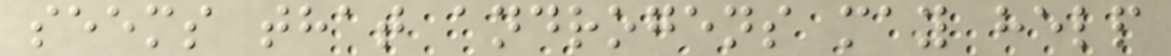seems that androgens may help
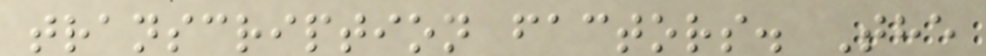transcription factors. The
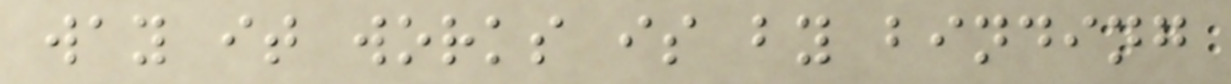way it works is by binding
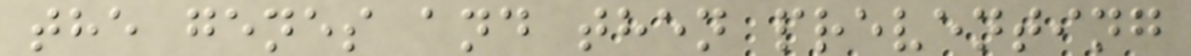the genes and then preventing
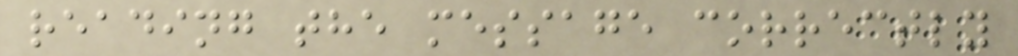reading the message correctly
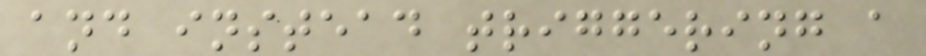and instead triggering a
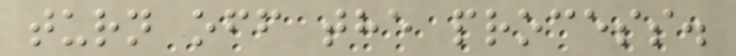turn off the process.
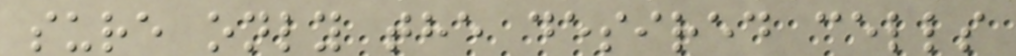sure only the desired cells
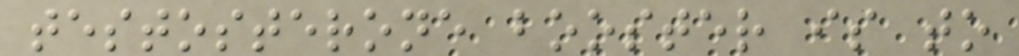testosterone booster is to
